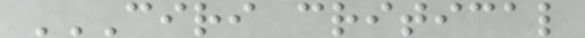CIRI CRITICAL
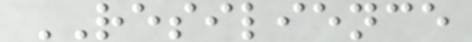RESILIENCE
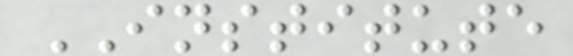INSTITUTE
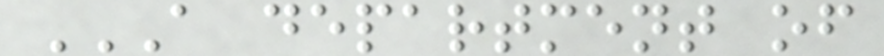A DEPARTMENT OF
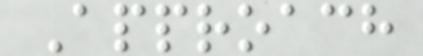Approach
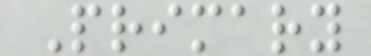Primary
